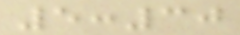5:30
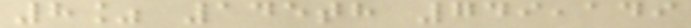8% 145th 749,149
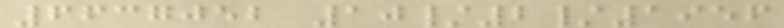6637052 10/2/1956
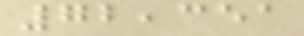72,351
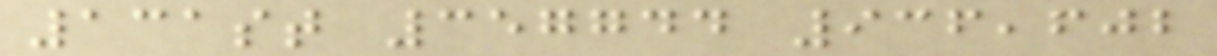131st 357744 936,602
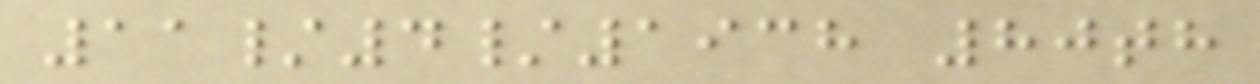11/4/1938 80th
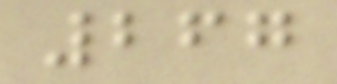267
